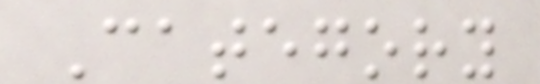Category
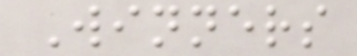Winners
